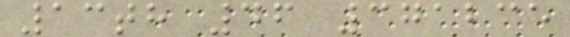13th 46 371235
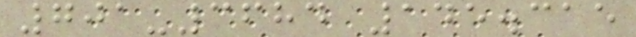701-3684 145.315
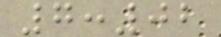7:02
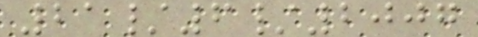21/6/2007
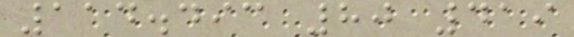114.493 80 419
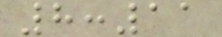8:11
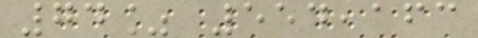74% 554,163
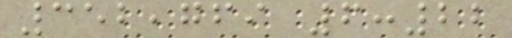352,769 6:22
